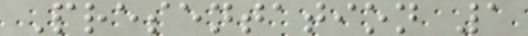Presentation 1
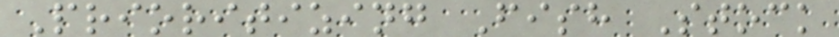Prioritizing Fish Stock
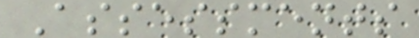Assessments
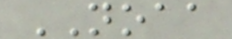NOAA
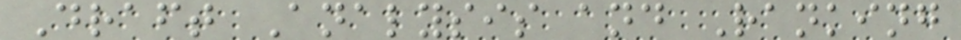Draft Analysis and Ranking
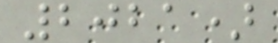2021)
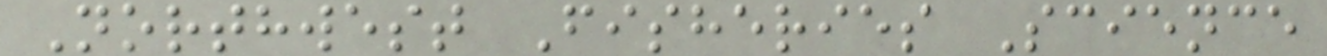Northwest Fisheries Science
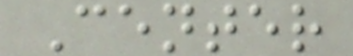Center
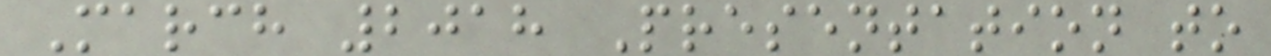March 2018 Presentation to
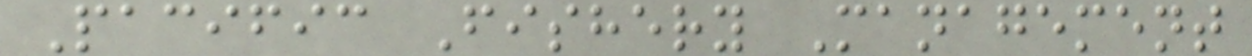Pacific Fishery Management
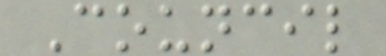Council
